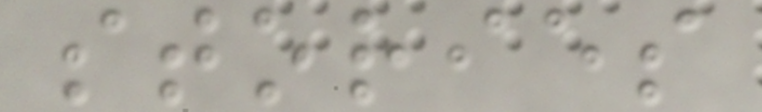stories
